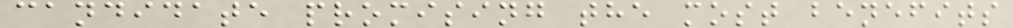candidate promising the most benefits
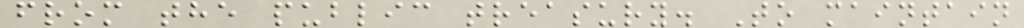from the public treasury. To maintain
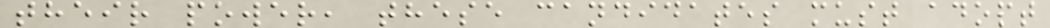their power, these candidates must adopt
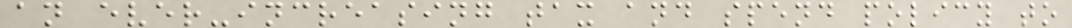an ever-increasing tax and spend policy to
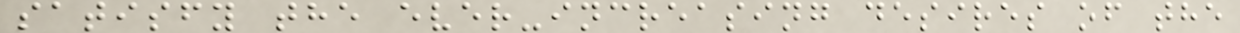satisfy the ever-increasing desires of the
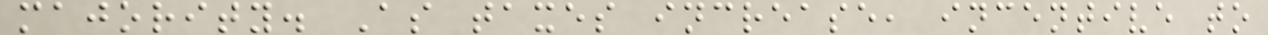majority. As taxes increase, incentive to
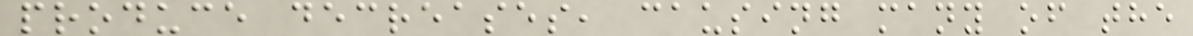produce decreases, causing many of the
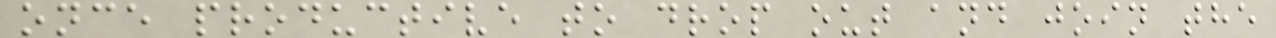once productive to drop out and join the
